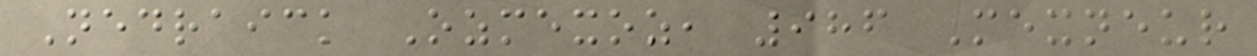Nedraick Ozmexoz, 986 Mexneur
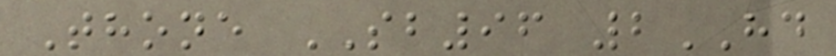Thone SB96 2HD
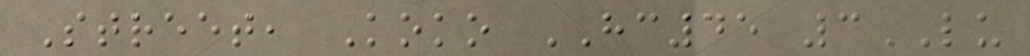Street, Koko HC45 3LU
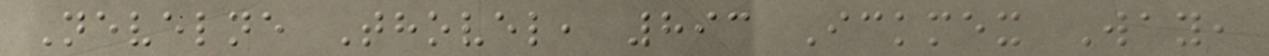Nevelne Thovel, 893 Ickmex Way,
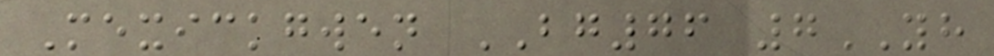Mexickgwen BG76 7YH
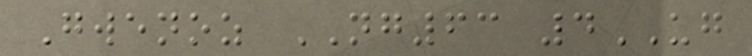Gwenoz NG63 4UG
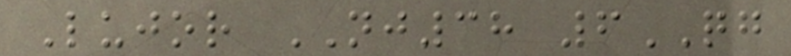Lujor NJ38 6QG
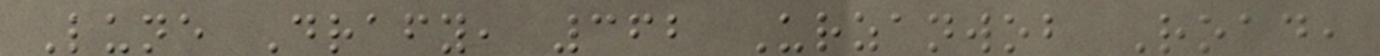Lune Drafy, 362 Urzanwob Road,
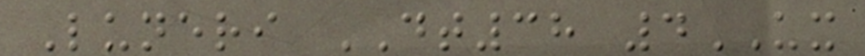Luneri DT38 4UX
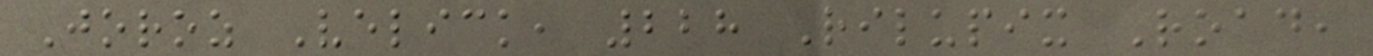Joroz Velick, 228 Rilupix Road,
